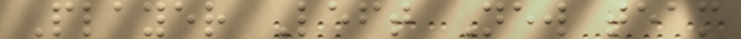Player Left New team
